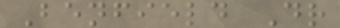Benfield Dr
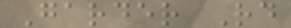Garder Rd
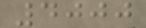4000
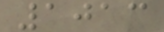1013
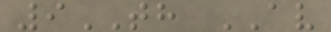9TH AV
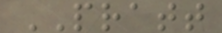PRATT
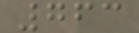763
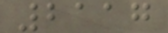2117
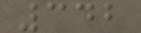342
